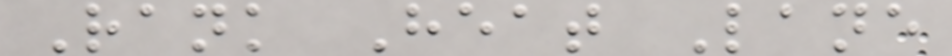Rank Heat Lane
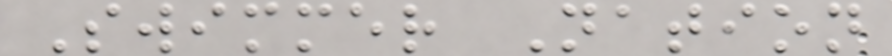Swimmer Nation
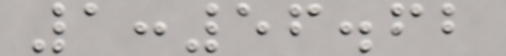1:56.62
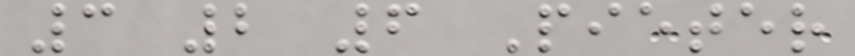3 2 6 Pieter
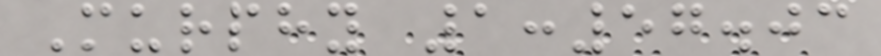Murphy 1:57.03
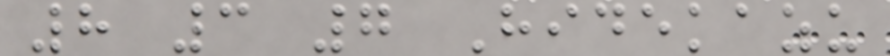8 3 7 Hidekazu
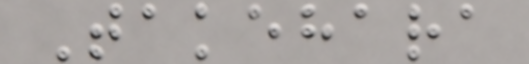Takehara
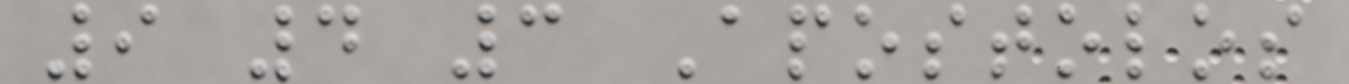9 4 3 Apostolos
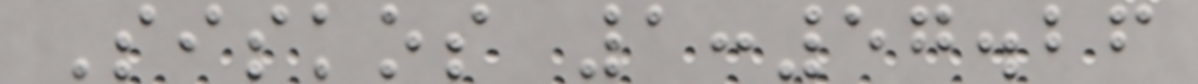Siskos 1:57.26
